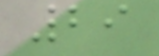29
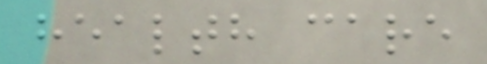health care
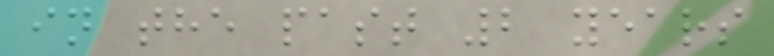in the past 2 years
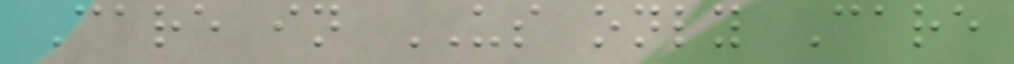Care in US only Care
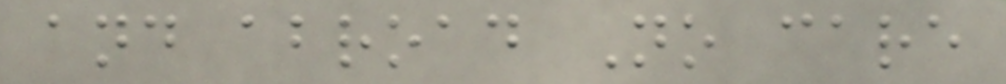and abroad No care
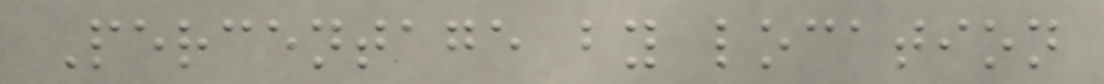Percentage by location
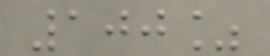100%
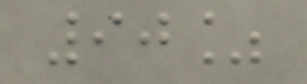90%
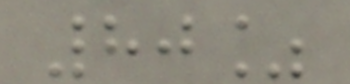80%
